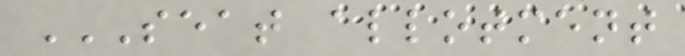SEAT ALLOTMENT
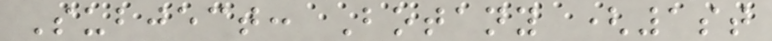Subject: Botany (1st
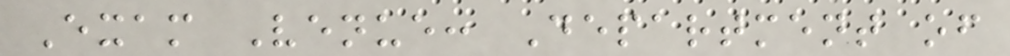Exam Venue: Department of
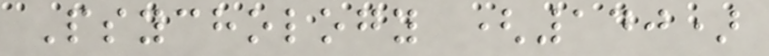Psychology (140)
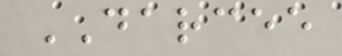DARCEE
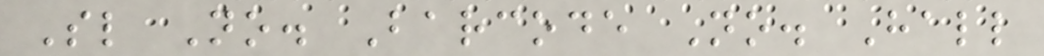Sl No. Barcode No. Hall
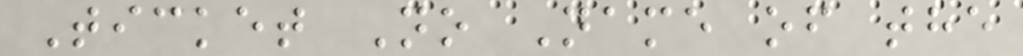Ticket No Name of the
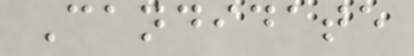Candidate
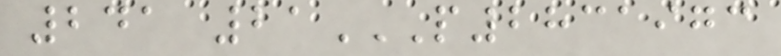241 21P2831973
